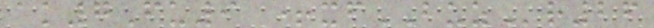ak7Fu9 +xfBUZr26
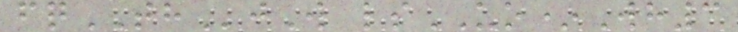fqTHjW lsUO*Wh3
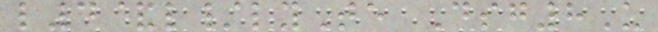l4&l/lyTe Dsg8U
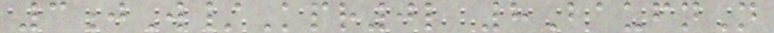3jW/Kpr0l 8BaufnN
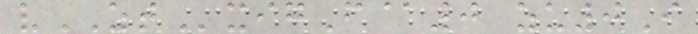vZTxigF@0 zu0I
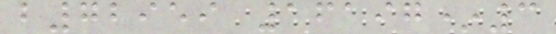b72959 16197*3
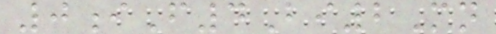0iF4Bi2Mn
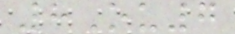8Ou7
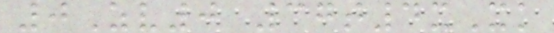0Zv0 37t4xXk
